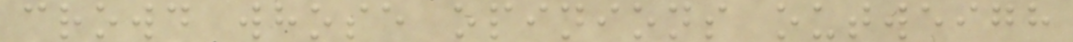crowd whose opinions outweigh
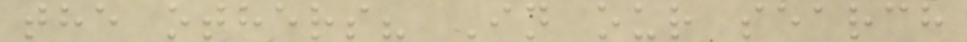the others? In our search
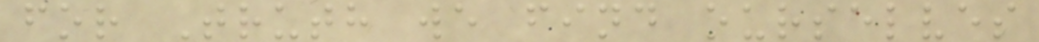for Truth we find ourselves
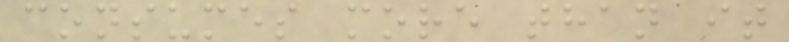consumes more than it
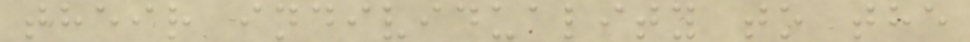their individuality to the
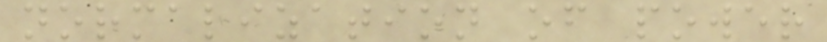normalization of power
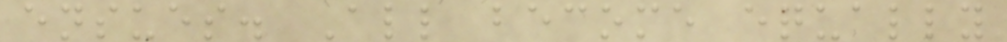ensues. All become equally
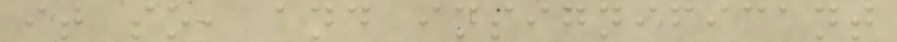it so, and insignificant
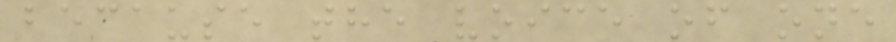because the voice of one
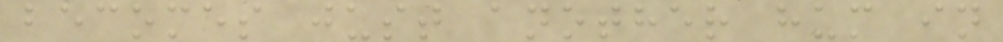becomes just another hum in
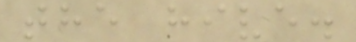the hive.
